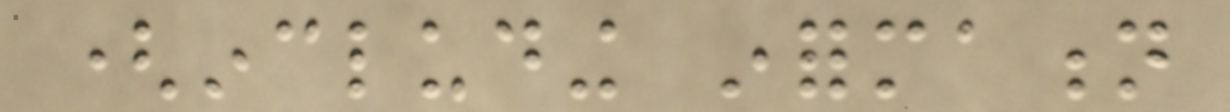(including information
